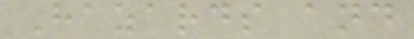Hazards and
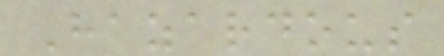Hazardous
